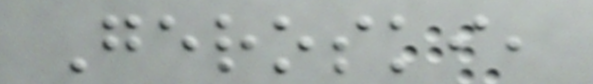Geroski,
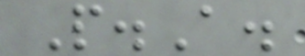P.A.
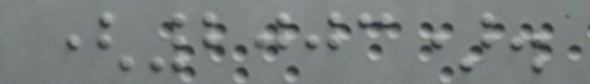(2003).
